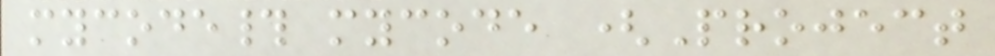mycode# mycode (Project
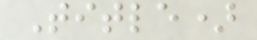Title)
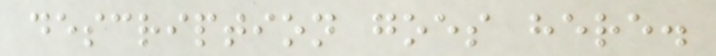description goes here.
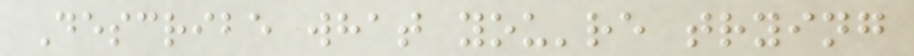Describe what you're trying
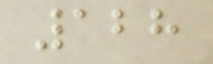128
